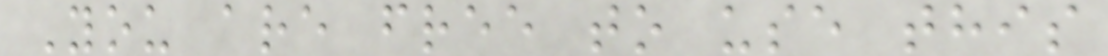You are free to use this
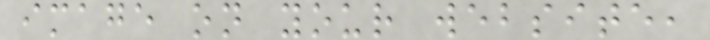image on your website,
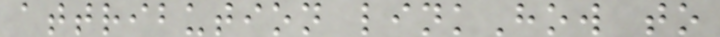attribution linkHow to
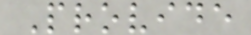Provide
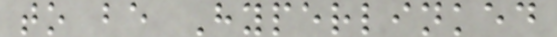to be Hyperlinked
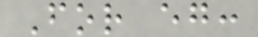For eg:
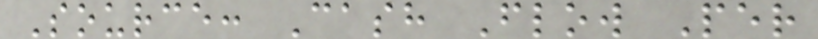Source: Cash Flow Per
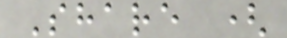Share (
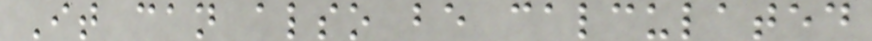It can also be calculated
